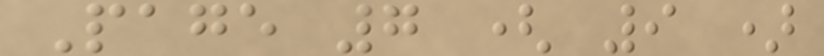Page 7 ( 9 )
